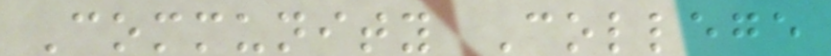Community College
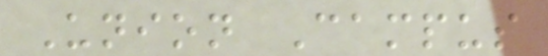Union Campus
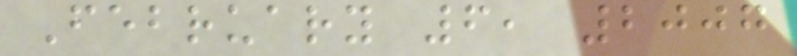February 6, 2007
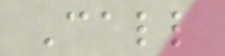Call
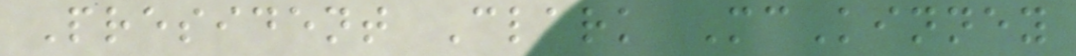President Clark McKinney
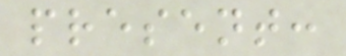present:
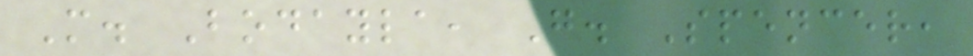M. Bodayla, G. Spencer,
